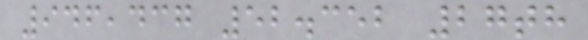946,437 52.352 27th
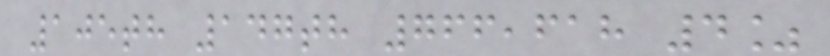105th 147th 766,618 4%
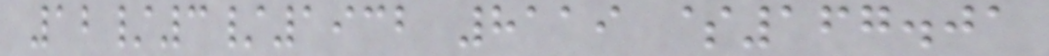12/3/1932 8119 $167.01
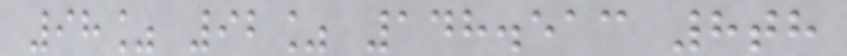98% 92% 148.513 8th
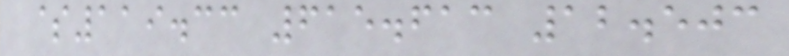$119.33 615.613 12.503
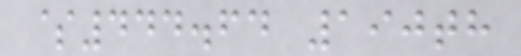$444.64 190th
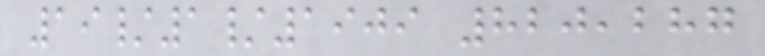19/1/1909 820,287
